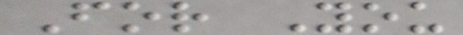For You
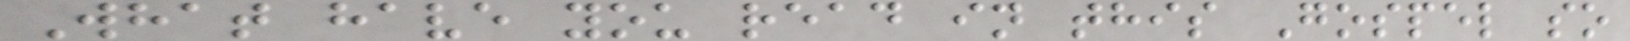What have you read in this Gospel so
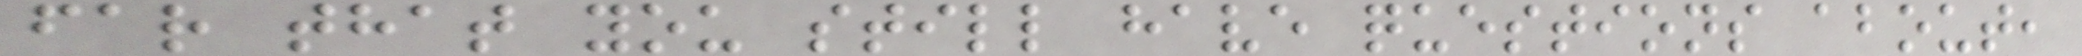far that you still have questions about,
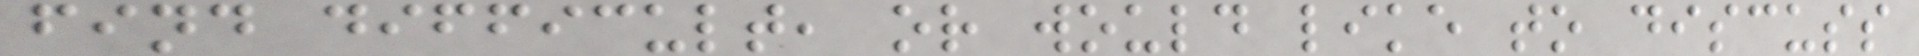find difficult, or would like to discuss
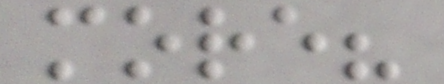more?
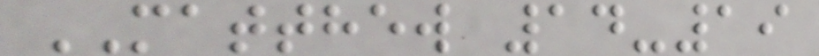MATTHEW 14-19
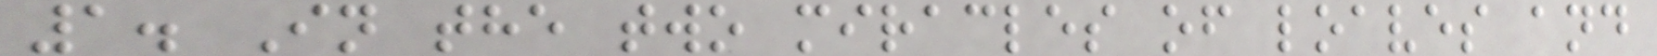1. In the two miracles of loaves and
